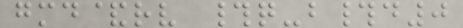gmd&rv #q-b#d0
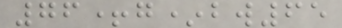76+g*bw65
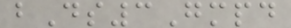bDs3Gmpd
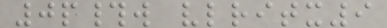0p#w vlritx9
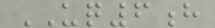UQ6h
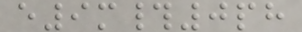e9m#0ph
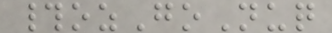#ozGoNuq
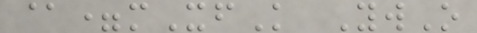@=mXfK YwO
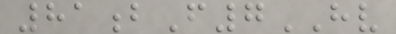81bF7HV
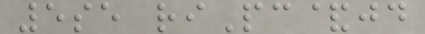5se riPc&jd
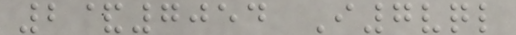2&7054 I7vql
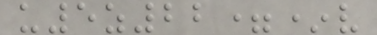u5z22=*v
